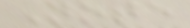Note
